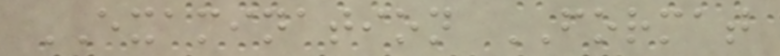EXAMINATION FORMAT
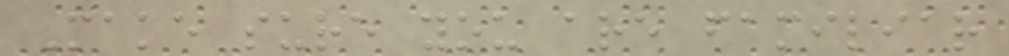Make sure you are familiar
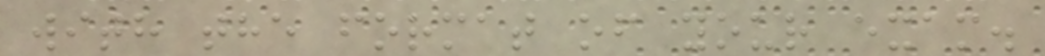with the format of your exam.
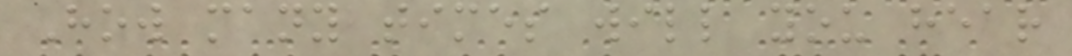How many times will you hear
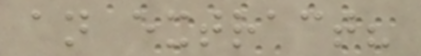an extract?
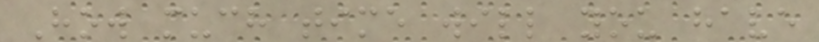How much time will you have
